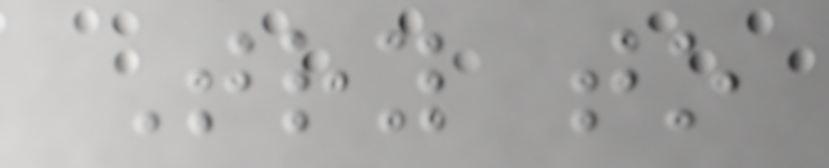Try to
